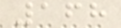168
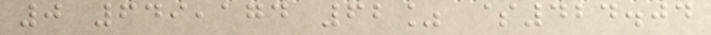0 649,174 62% $424.04
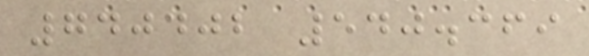740402 540.369
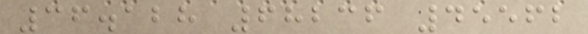36.128 68236 45562
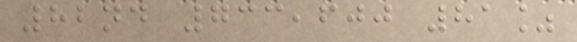82nd 733,600 81%
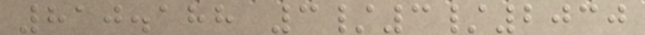810.188 3/3/2030
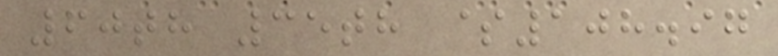60th 35th $108.97
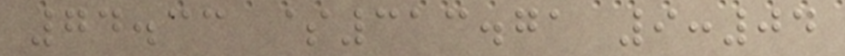74.33 $313.71 9:04
